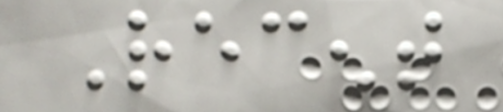Recent
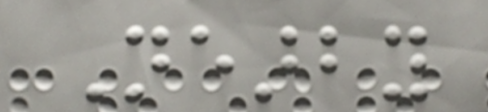Nearby
